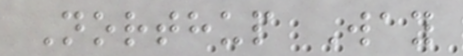Northup Way
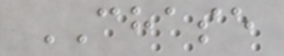CHASE
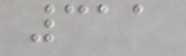311
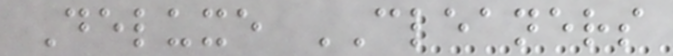Deluxe CLEANERS
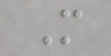M
